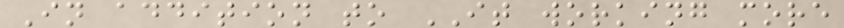In addition to IT working more
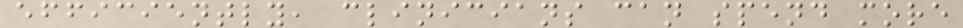efficiently, clinicians can spend more
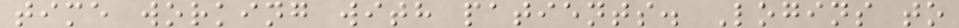time working with patients. Logins to
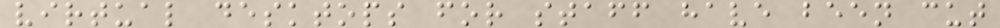virtual desktops for staff have been cut
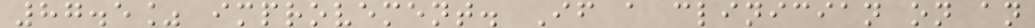87.5% improvement. If a clinician on an
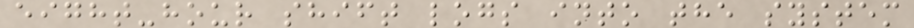eight-hour shift logs into the system
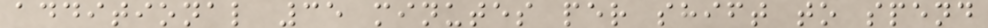additional 35 minutes per shift to spend
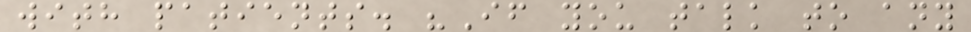with patients. "If you talk to any
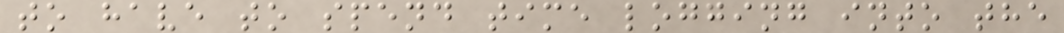to have to spend time logging into the
